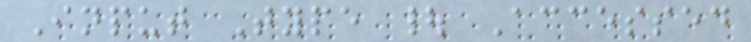Input Type | Accessed
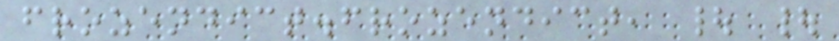frozendict.frozendict, | |
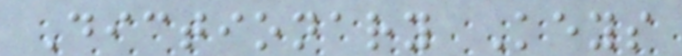Dictionary Keys
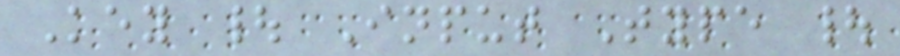Key | Input Type |
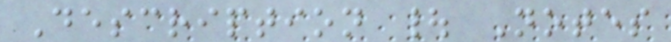Description | Notes
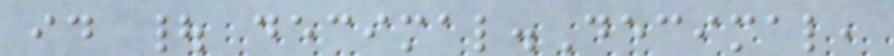id | decimal.Decimal,
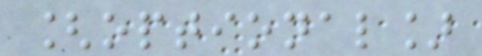[optional]
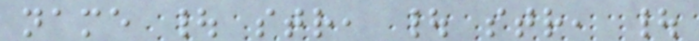name | str, | str, |
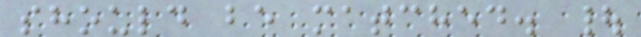should be matched. |
